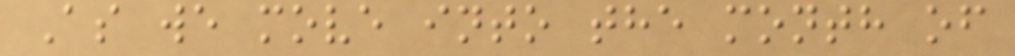As we move into the month of
